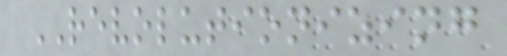REVOLUTIONIZING
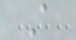A
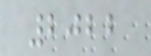2022
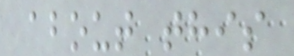about this
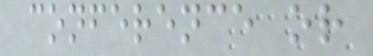conference or
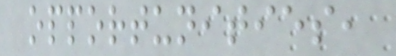opportunities,
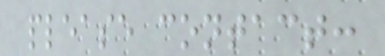please contact:
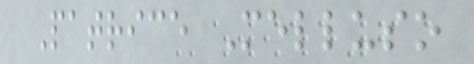Patrice Melluso
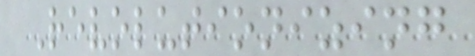Revolutionizing
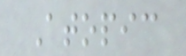Atopic
